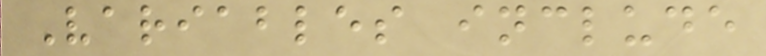Variables include
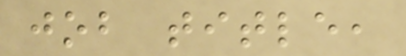job title,
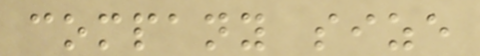company size
